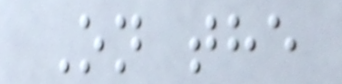On the
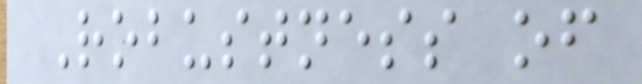Robustness of
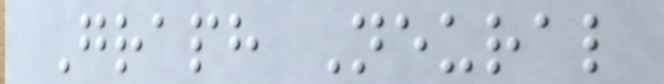Graph Neural
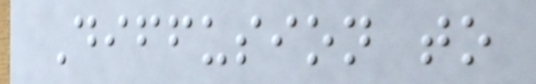Diffusion to
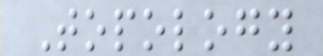Topology
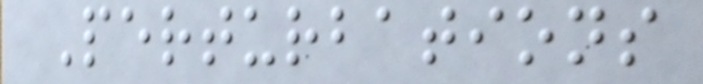Perturbations
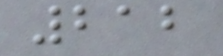212
